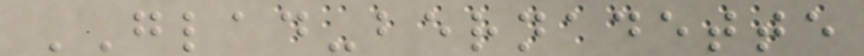GLAD-bernadette
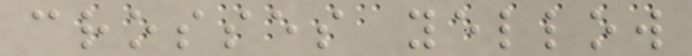crosses yellow
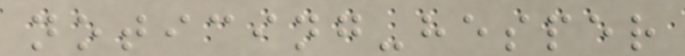noticing-hesper
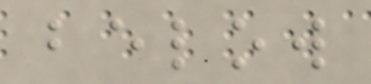below
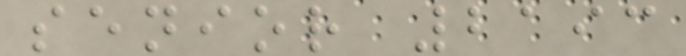senior 2193
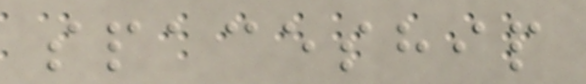spaceship
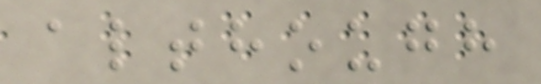although
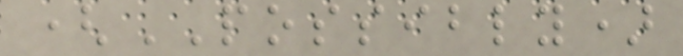(POSSIBLY)
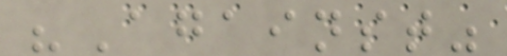"Against"
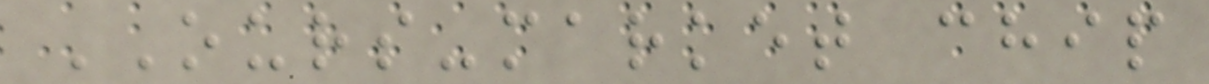OURS-market chip
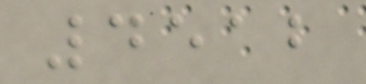4512
